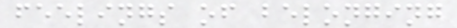feelings of belonging
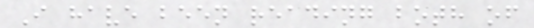I have been reading both of
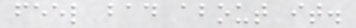feel bad about it.
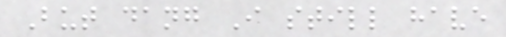But dang I still have
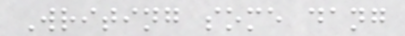Writing some dang
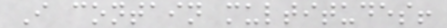I contain multitudes!
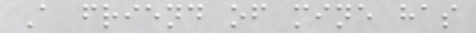A friend of mine has
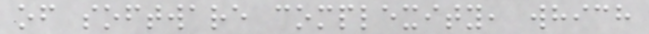of software complexity, which
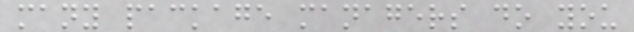many package managers do you
